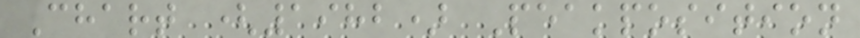Chart (1982) Peakposition
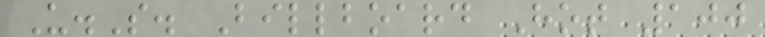U.S. Billboard Hot 100
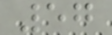57
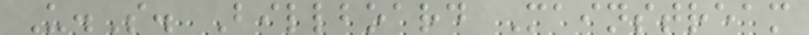U.S. Billboard Mainstream
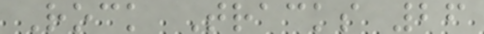Rock Tracks 26
